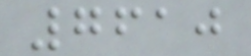7610
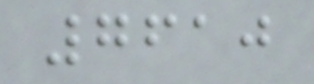7610
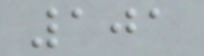101
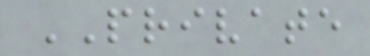PRIVATE
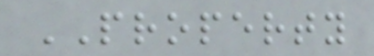PROPERTY
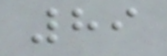89
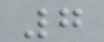7
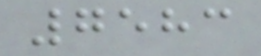7583
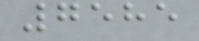7585
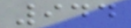944
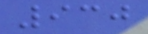930
